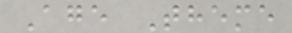Age Theme
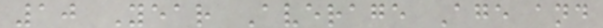10 Year Average Age and
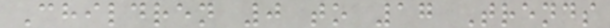Children 0 to 17 Trends
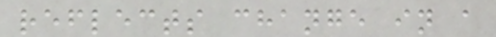reflects change in a
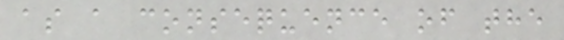as a consequence of the
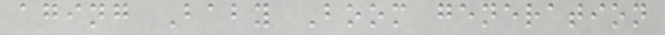aging Baby Boom generation
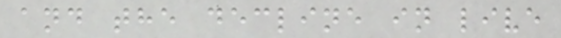and the decline in live
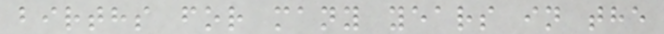births for many years in the
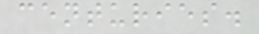centuries.
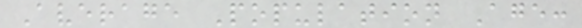Average Population Age:
